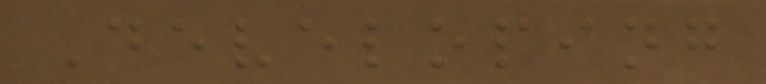Developing
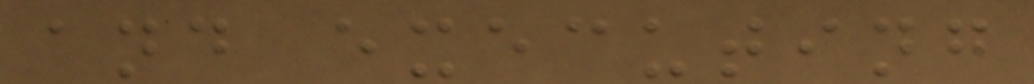and executing
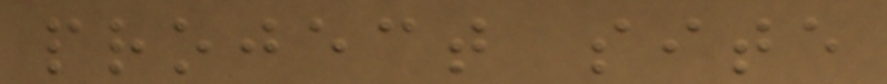project site
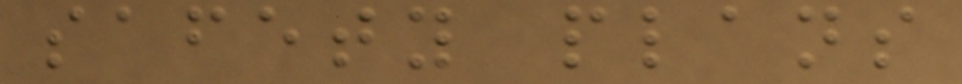safety plans
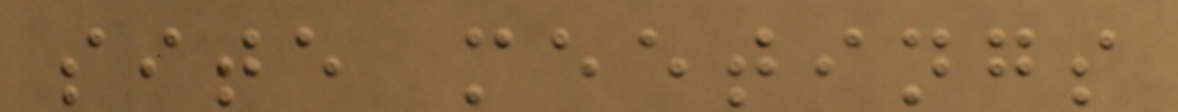site meetings
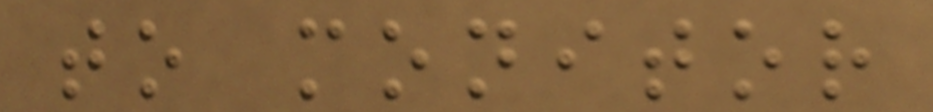to monitor
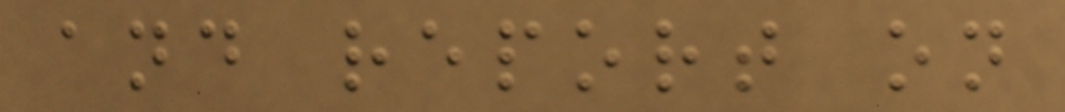and report on
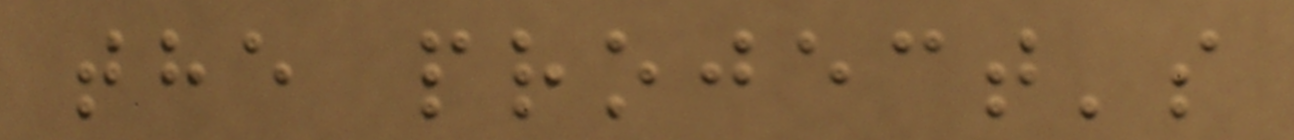the project's
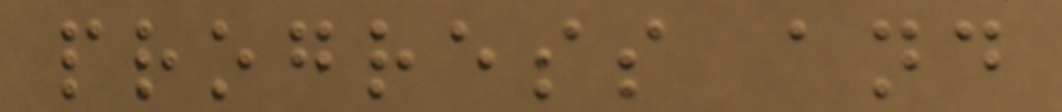progress and
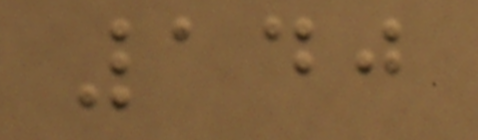140
